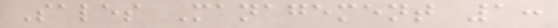Sales Management 1:
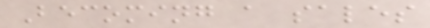Becoming a sales
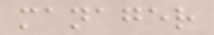manager
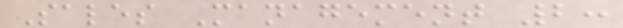Sales Management 2:
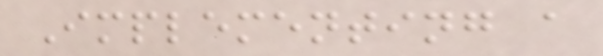Implementing a
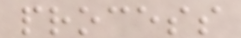process
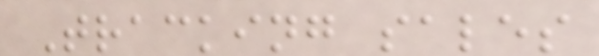Tracking sales
